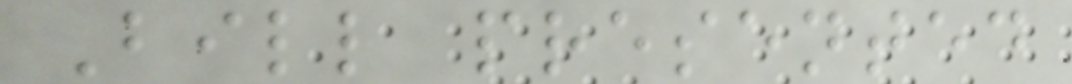Bill presented
